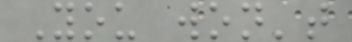You won't
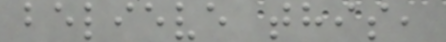believe this,
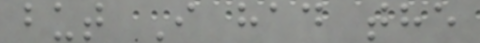but I had the
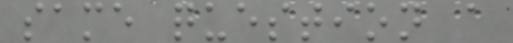same question a
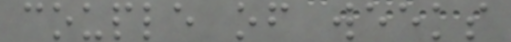couple of weeks
